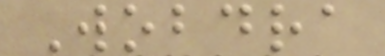Wobdra
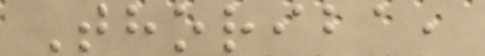Thoriba,
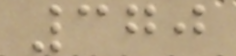370
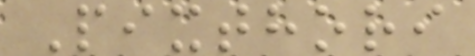Pixthori
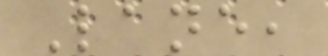Lane,
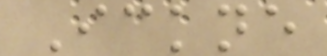Ickne
